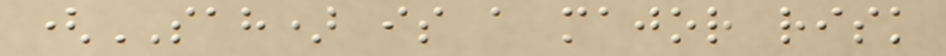(SAH) is a major risk
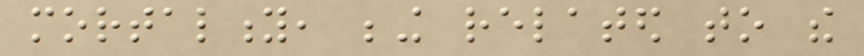mortality, being related to the
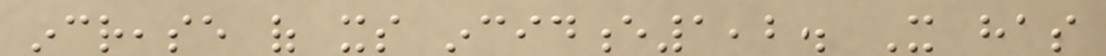increase of its incidence1,2. It has
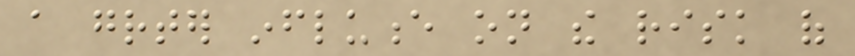a greater influence on the risk of
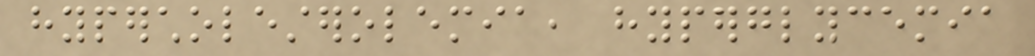hypercholesterolemia, hyperglycemia
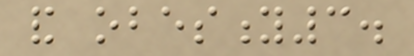and obesity3.
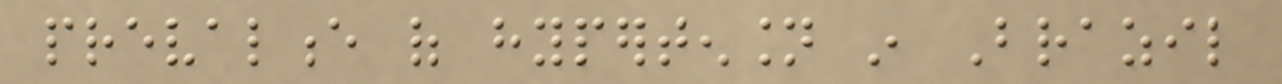prevalence of hypertension in Brazil
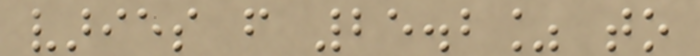varies from 25.2% to
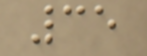35
